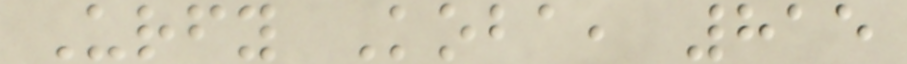Urfy Koba, 815
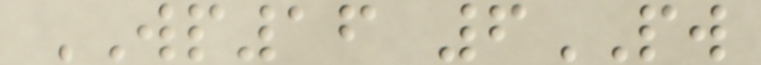WP16 6PW
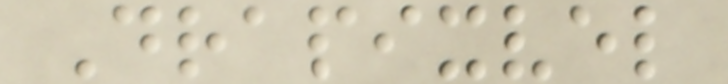Drapixvel
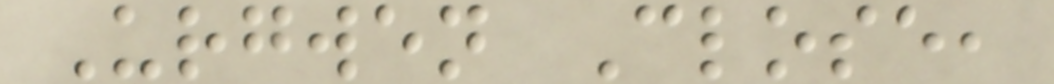Urgwen Close,
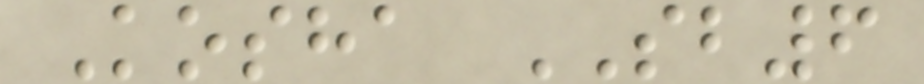Kosha SB6
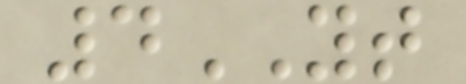4YT
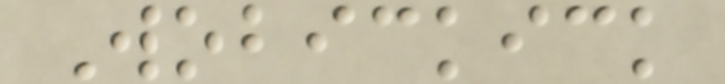Wobickick
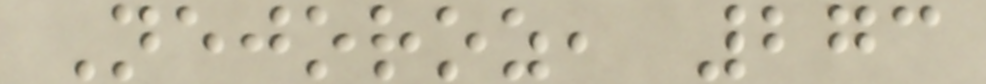Nejoroz, 273
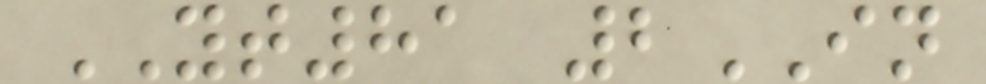YT81 2IN
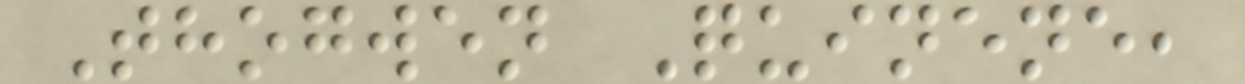Thogwen Quinene,
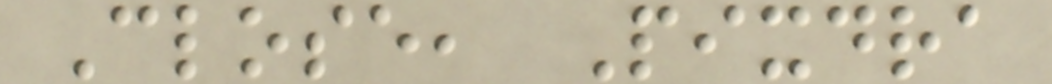Close, Pixdra
